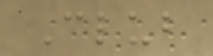Club
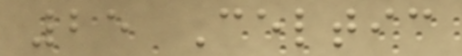25 Celtic
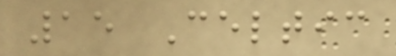15 Celtic
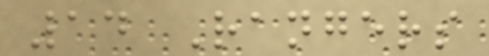14 Rangers
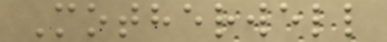Motherwell
